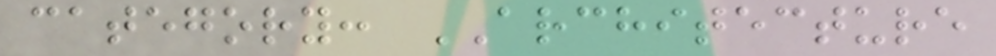category: ARCHITECTURE
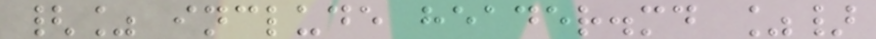{% include header.md %}
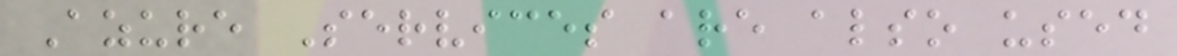Azure Services are also used
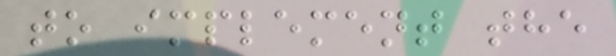to implement the
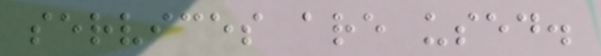services are used.
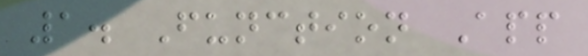1. Function App
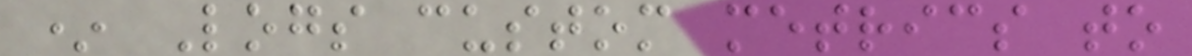* Logs custom metrics to
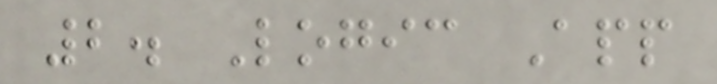2. Logic App
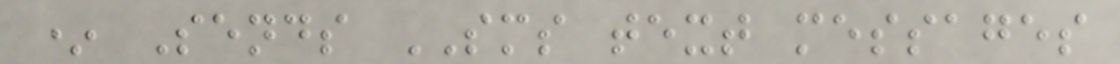* Sends SMS text messages
